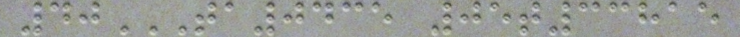40TA0435 05T33815
